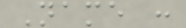Name :
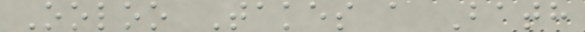Ooloo Takes a Bath
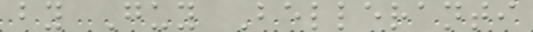by Guy Belleranti
